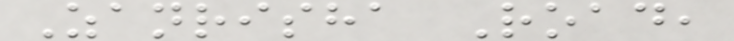Zanrisha Road,
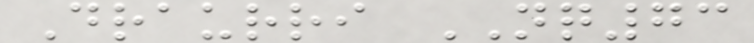Draurri NQ73
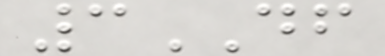3DF
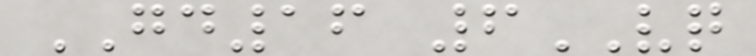GD16 6VQ
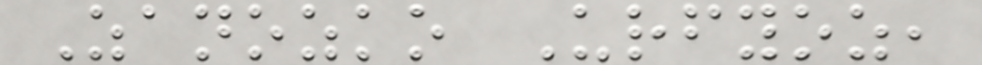Zanozko Urfyoz,
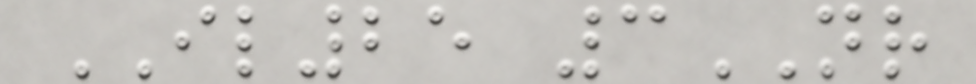IL25 3NR
